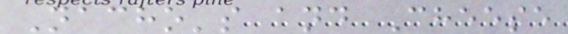Nacho's and Cheese
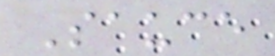Sauce
